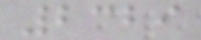2329
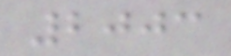2003
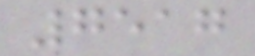7517
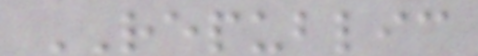REPUBLIC
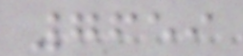7659
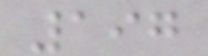197
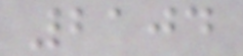2104
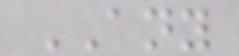ANY
